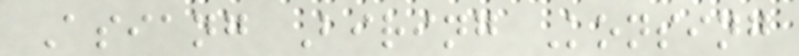Asiang Biring Konsing
